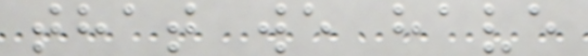that we have
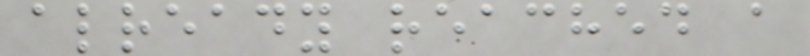already reached a
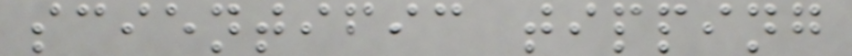scientific tipping
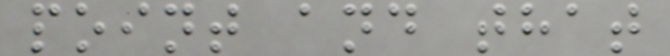point and that
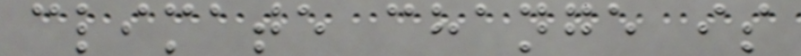climate change is
